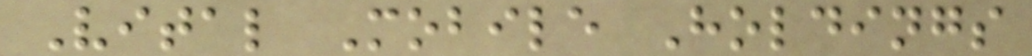Vital Mobile Holdings
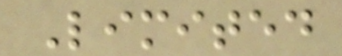Limited
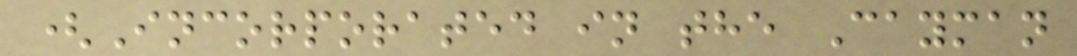(Incorporated in the Cayman
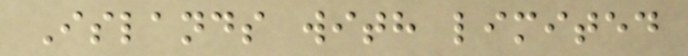Islands with limited
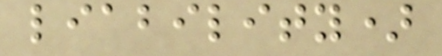liability)
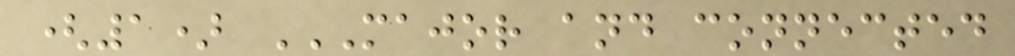(1) MAJOR AND CONNECTED
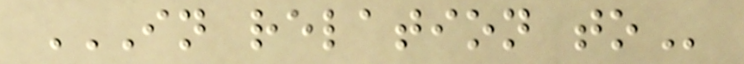IN RELATION TO
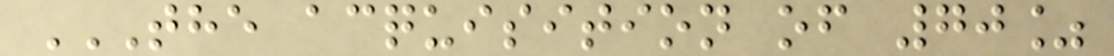THE ACQUISITION OF 70%
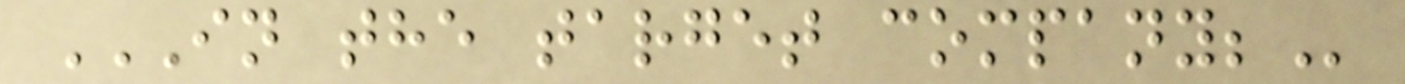IN THE TARGET COMPANY;
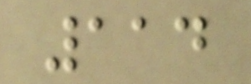114
